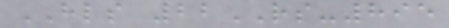HLS 22RS-895
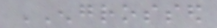ENGROSSED
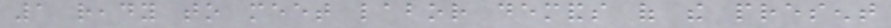1 ready to meet labor demands of the present
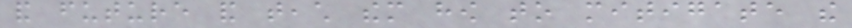and future and teach them how to mitigate the
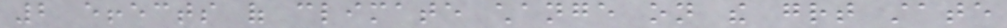2 effects of climate change on the great state
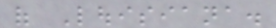of Louisiana.
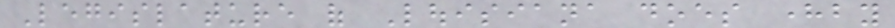Legislature of Louisiana does hereby
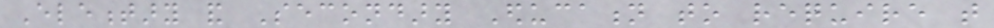Elementary and Secondary Education to require that
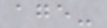age-
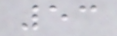53
